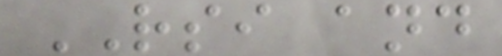RSI and
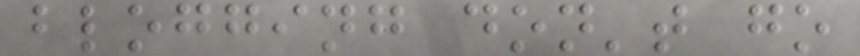blogging don't go
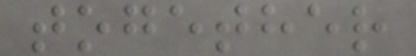together
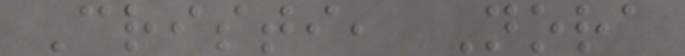Cristi, Nora
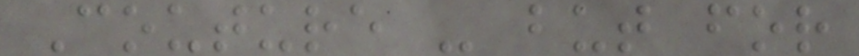Couture - but for
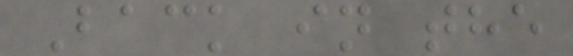Back in the
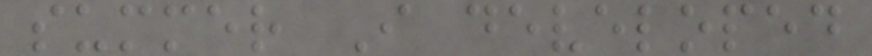summer I developed
